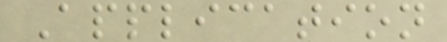Application
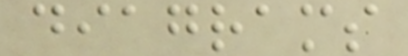diagrams
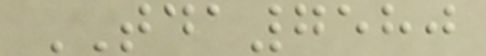TDA7580
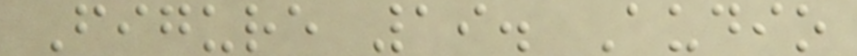Figure 19. Audio
